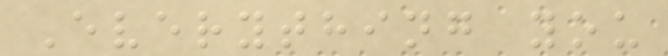Everything you
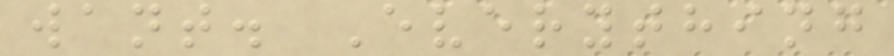want. Everything
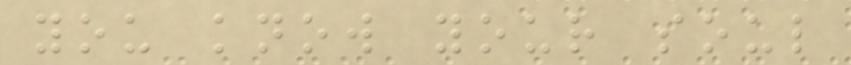you know your soul
